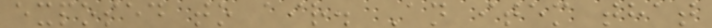exposed to air. An item that
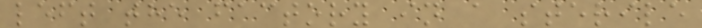left the factory in a sterile
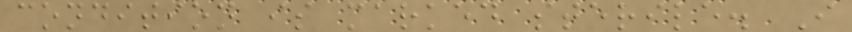condition is marked sterile. I
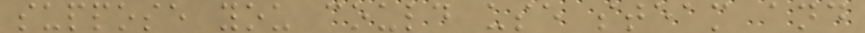suppose you could use steam and
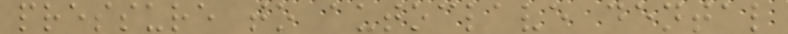pressure to autoclave dental
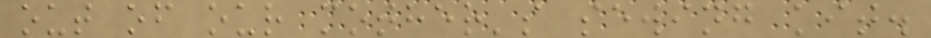out of our mother's sewing kit.
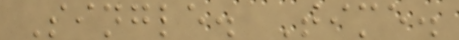Single. Time.
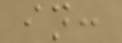in:
